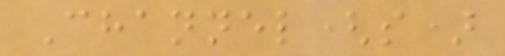Channel(s)
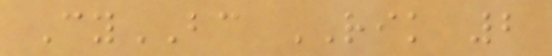CyBC RIK 2
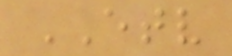ETV
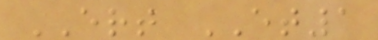ERT ET1
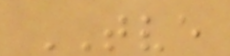TVE
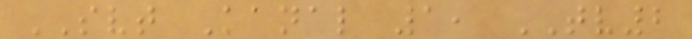SVT Kanal 1, TV2
